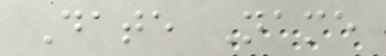Date Name
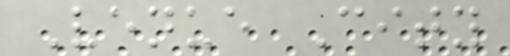Venue City
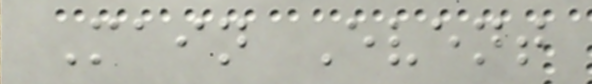Main Event
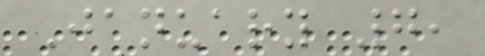January 7,
